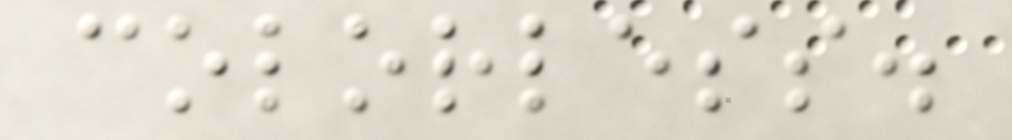colorless.
